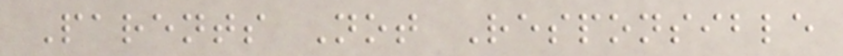Parents Not Responsible
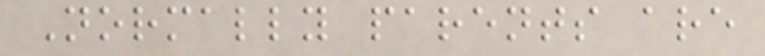Normally parents are
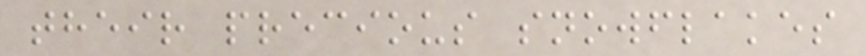their precious snowflakes
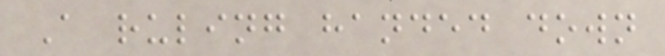A ruling handed down
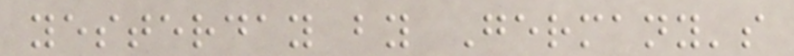yesterday by Germany's
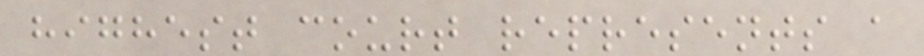highest court represents a
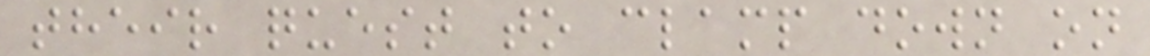their quest to clamp down on
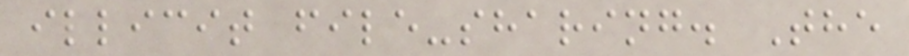illicit file-sharing. The
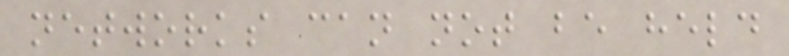networks can not be held
